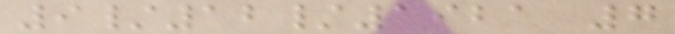9/12/1921 7
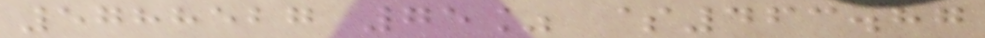5788527 75% $463.87
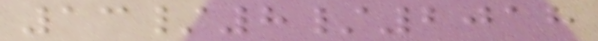13/8/2018
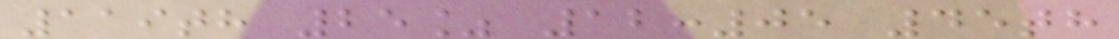119th 25% 12:05 45th
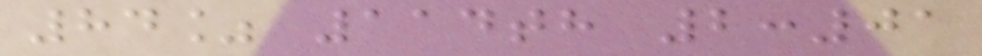84% 114th 2:01
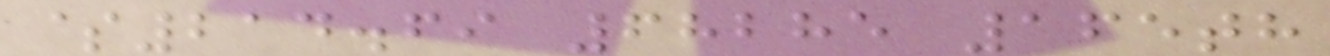$214.69 68285 165th
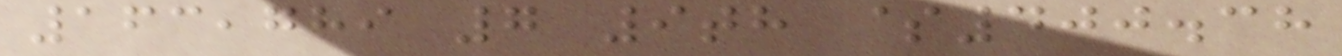163,789 7 9th $400.38
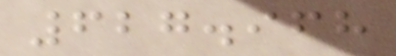627.968
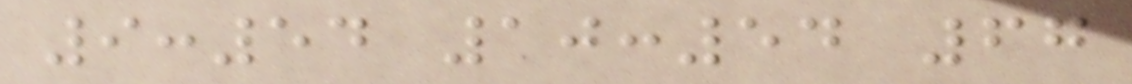9:54 10:54 67
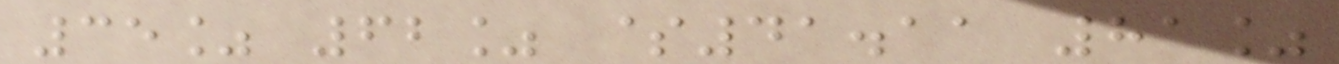35% 62% $41.11 81%
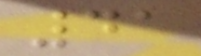41
